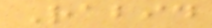Rabid
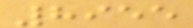8955
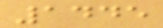1445
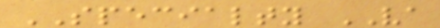SPECIALTY VA
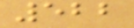522
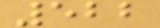522
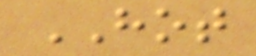HOT
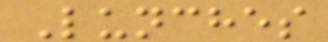Lunches
